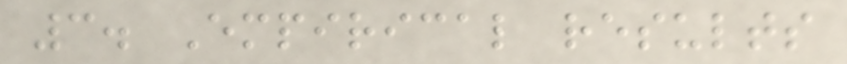3. Empirical results
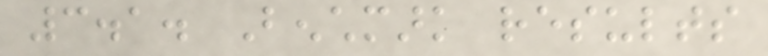3.1. Benchmark results
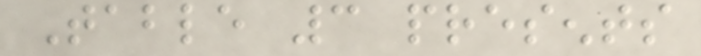Table 3 presents
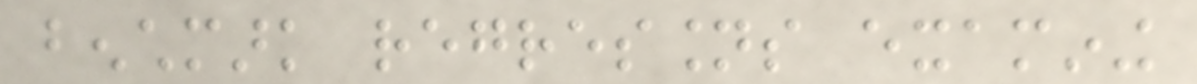benchmark regressions examining
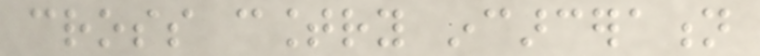cross country incarceration
